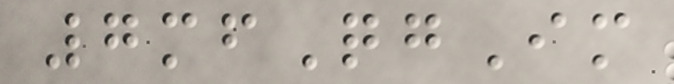7mfQgIm
